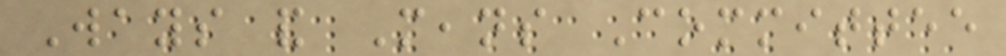Ways and Means Committee
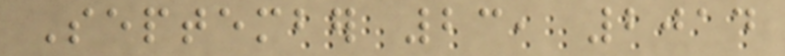September 23, 2014
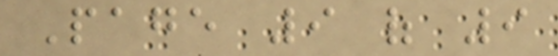Page 9 of 9
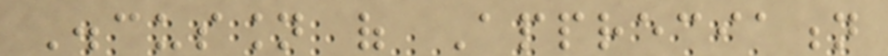Discussion of Appreciation
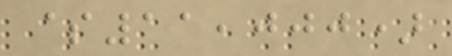$11,000)
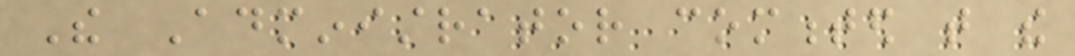The Administrator commented that the
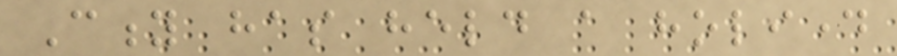City has held a holiday
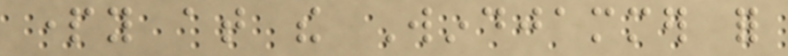party at the Windjammer for
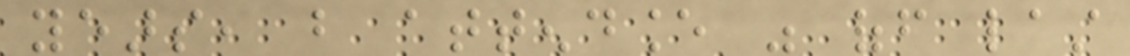years, but attendance was off last
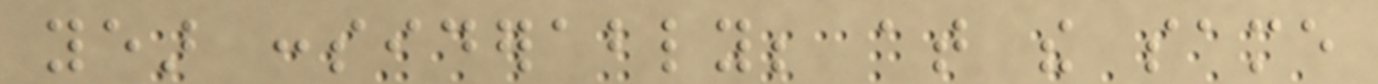year considerably; at the same
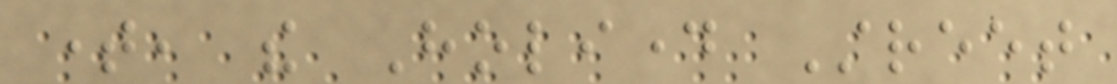time, the Holiday Street
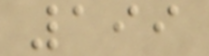199
